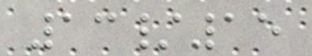13/15
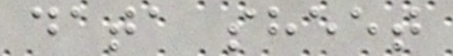data sheet
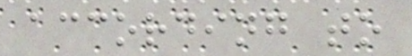according to
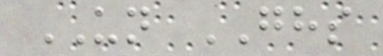UN GHS
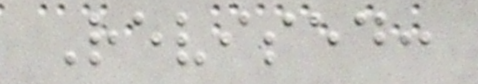Revised:
